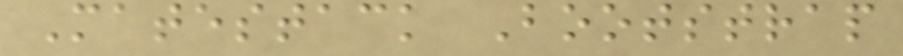Matestack Bootstrap
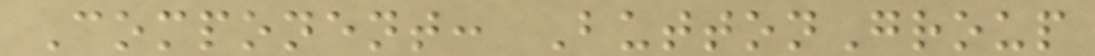Component: ButtonGroup
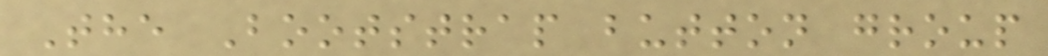The Bootstrap button group
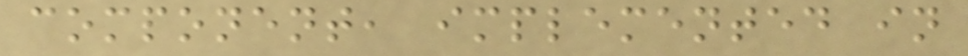component, implemented in
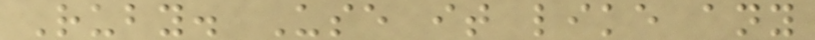Ruby. Use it like any
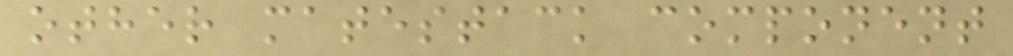other matestack component
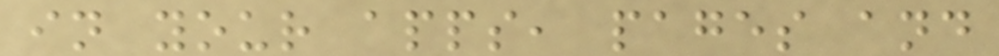in your apps, pages and
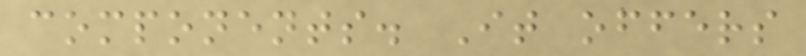components. It offers
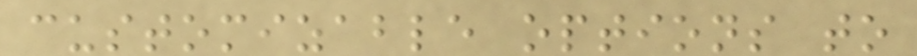customizable options to
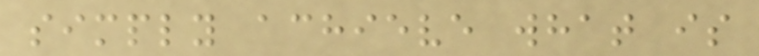simply achieve what is
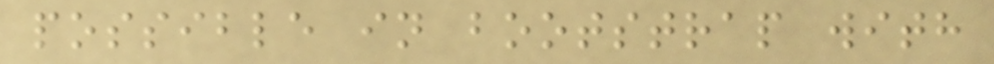possible in bootstrap with
